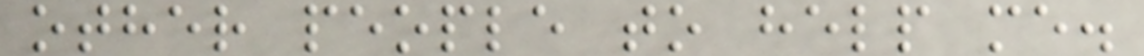other people to help me.
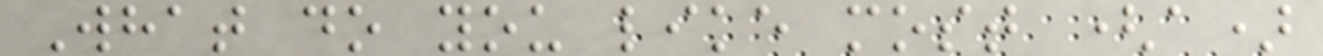What do you like most (a)
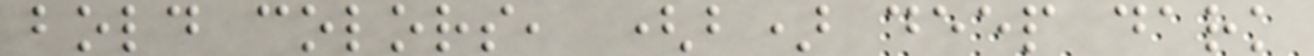bold colors, (b) deep dark
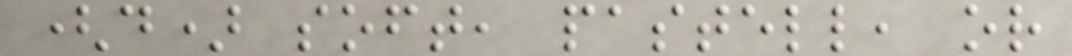(d) soft, pastell, or
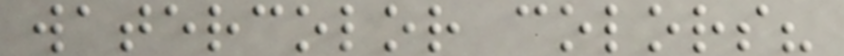watercolor colors?
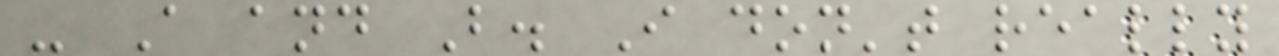- A and B. I don't really
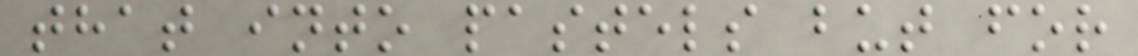that into pastels but for
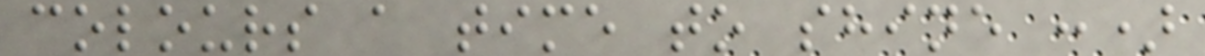colours a time to shine :)
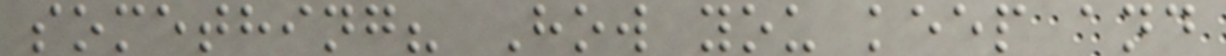something? How you keep and
